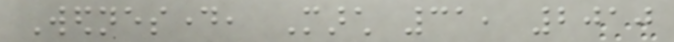Wednesday, March 31, 2010
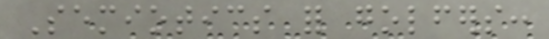Semiotics for golfers:
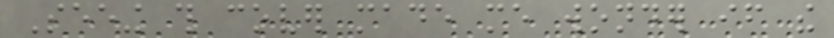Seeing this cover made me wonder if the
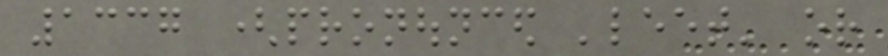1337 (pronounced 'leet' or
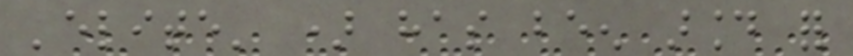'elite' ) has been around for
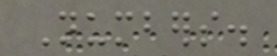Numbers.
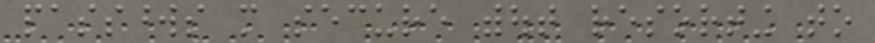passwords more secure without resorting to
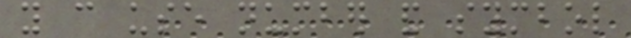you can use number and symbol
